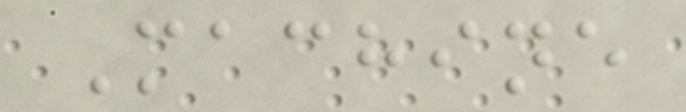Machine
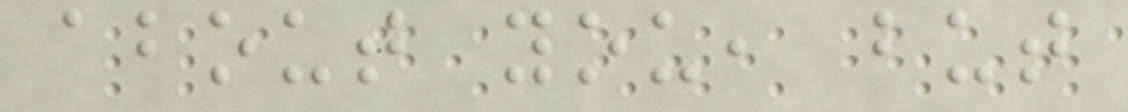about you, but
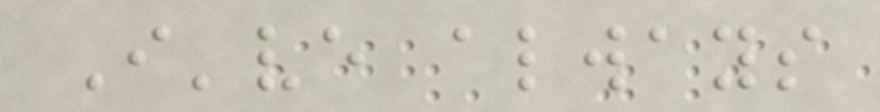I've always
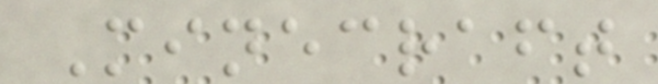Minecraft
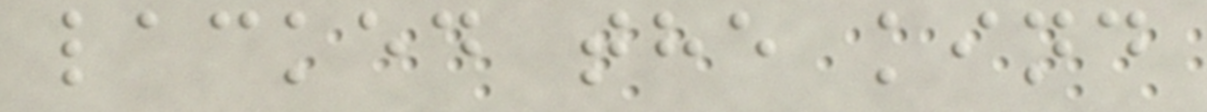lacked the kind
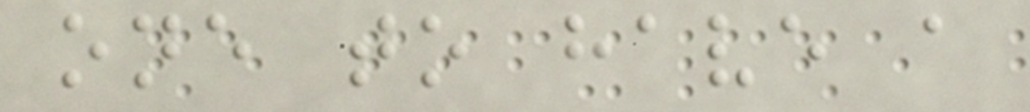one to have a
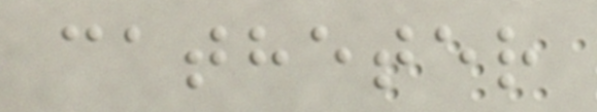catheter
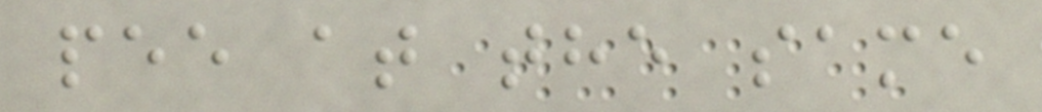pee at the same
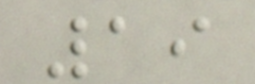19
